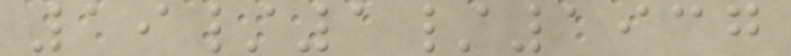19/1/1937
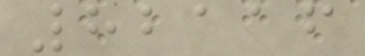82116
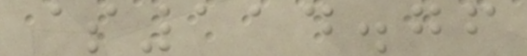$114.76
